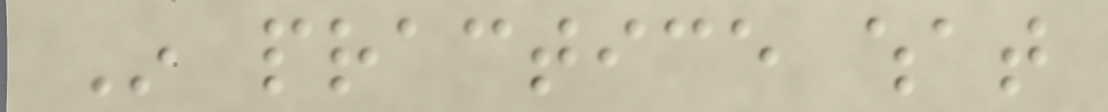In practice what
